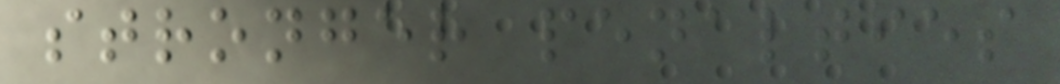stronger penalties
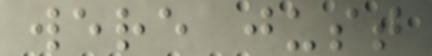were just
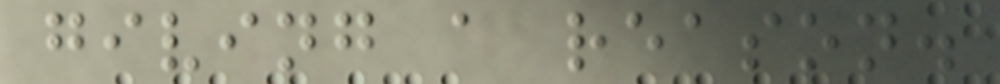giving a reason.
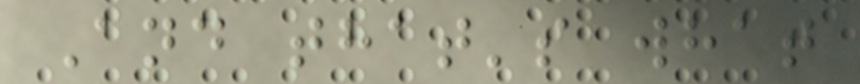And that's what
